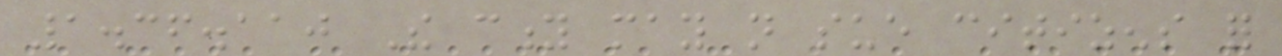1.36.110 The city may not sue citizens for
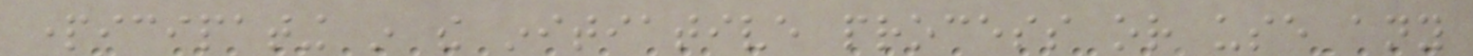participating in the initiative process or use any
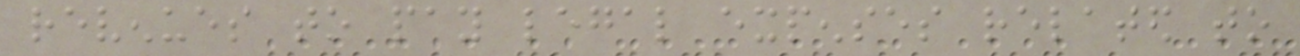revenues to pay legal expenses related to
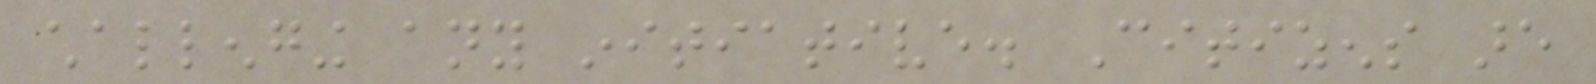challenging any initiative. Citizens are
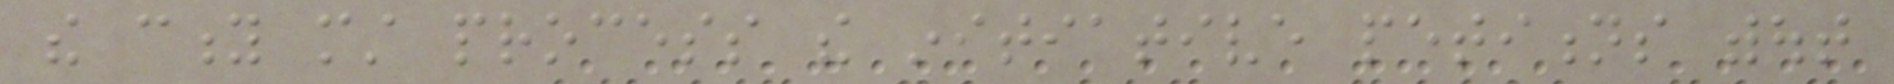the city must process the initiative petitions without
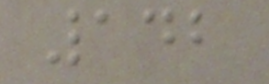142
